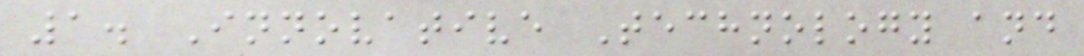1. Innovative Technology and
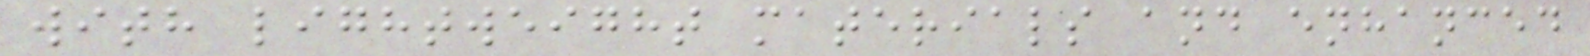with lightweight materials and enhanced
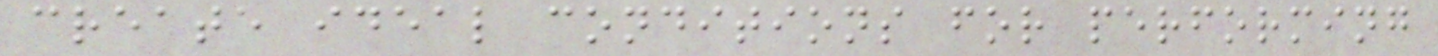create ideal conditions for performing
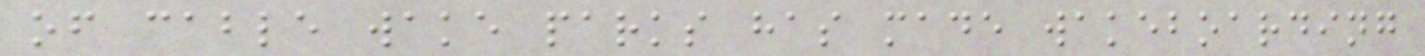of cable wake parks has made wakeboarding
